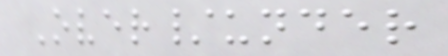Over/under
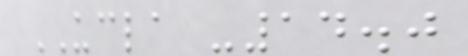UCLA -14.0
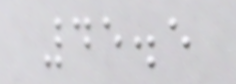45.5
